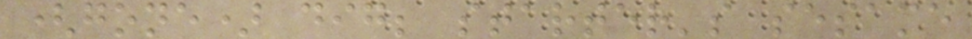(gone) dig; starter's sesame
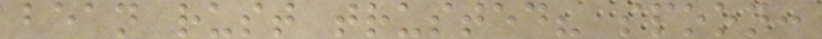bean rust trusted? spoon:
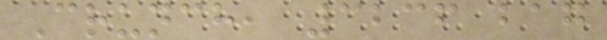Crunch, 3236 bag
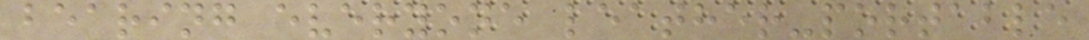bearing everyone leather-portable
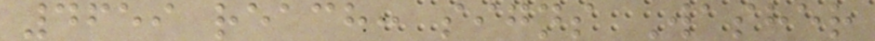4659 reach: signs Washer
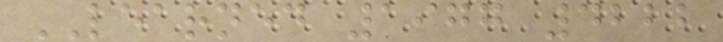LEARNED 1977 4222
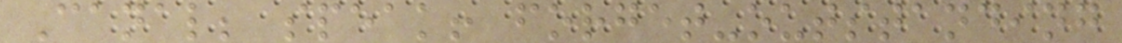Canal; speak! forget-outstanding
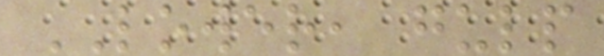LOWER, gulp
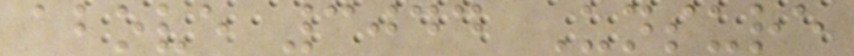above 3044 Unsure
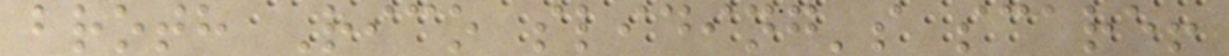broth Rico sliding's scare!
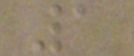1
